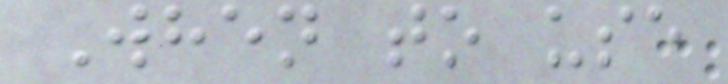When to use
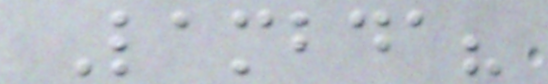Lambda?
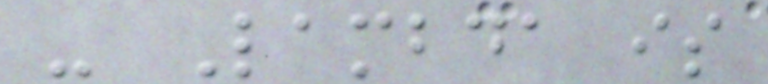- Lambda is
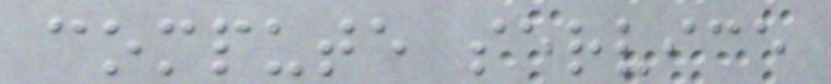compute service
